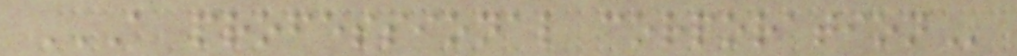A PROFESSIONAL CORPORATION
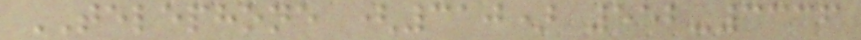TELEPHONE (310) 552-3336
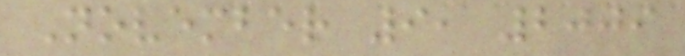November 9, 2009
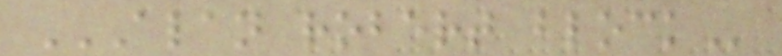ALAN ROBERT BLOCK
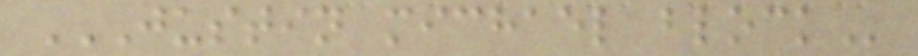JUSTIN MICHAEL BLOCK
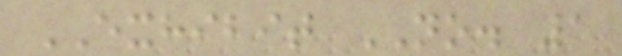EXHIBIT NO. 1
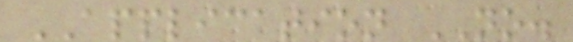APPLICATION NO.
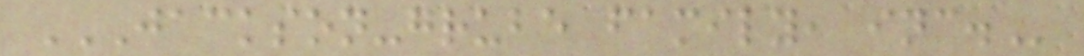JACKSON-GRUBE FAMILY, INC.
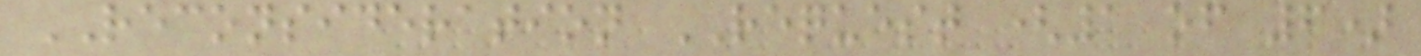RECONSIDERATION REQUEST (1 of 6)
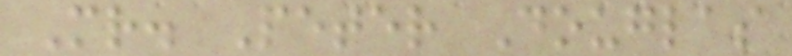Mr. Peter Douglas
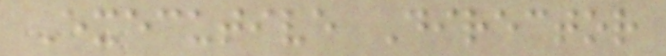Executive Director
